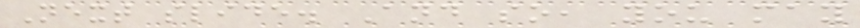Next slide. And so, you may
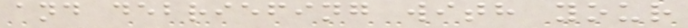and debriefing with your
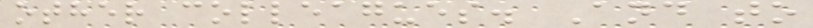other colleagues. And to
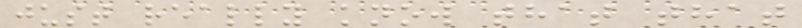just really know that that
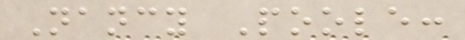Nancy Poole:
